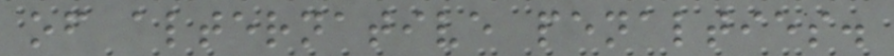of alternative penalties.
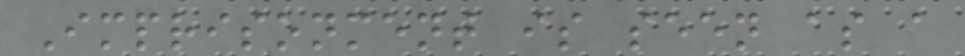Imprisonment is seen as a
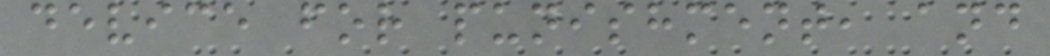device for punishment, and
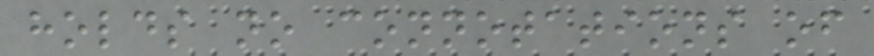holds no connotations of
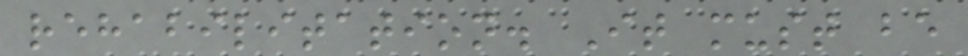rehabilitation. It must be
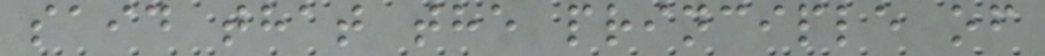said that the principle of
